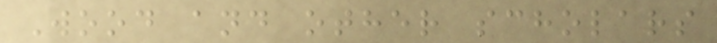Wood and other scholars
